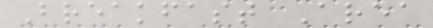Breakfast Area
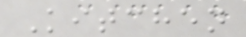Kitchen
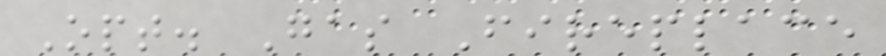Opt. Gas Fireplace
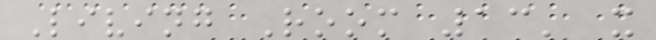Living Room 13' x
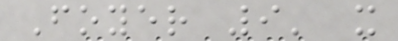Foyer 9' x
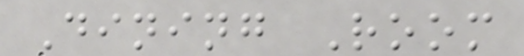Dining Room
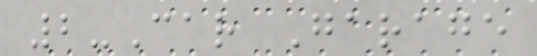2-Car Garage
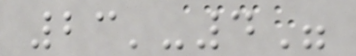23'-4"
